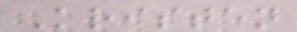Kristen
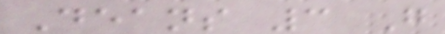Deans 3 G
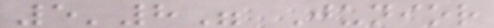5'8" Junior
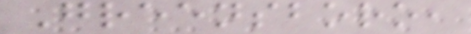Greensboro,
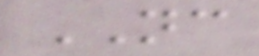NC
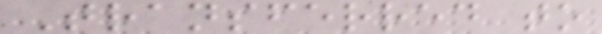Transferred to
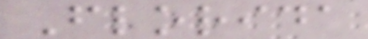Florida
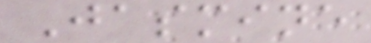Jasmine
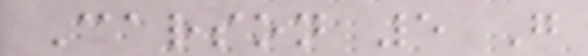Carson 5 G
